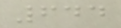644
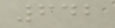642
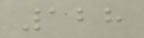128
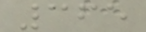365
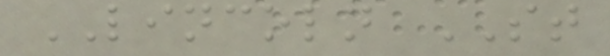LINCOLN ST
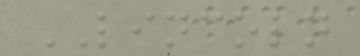LINCOLN
